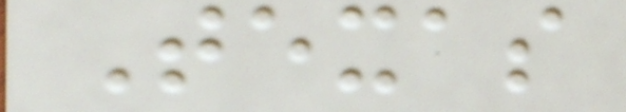Texas
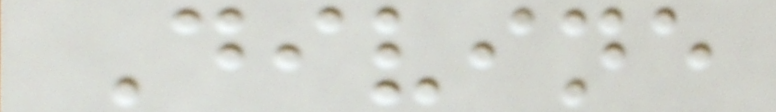Divine
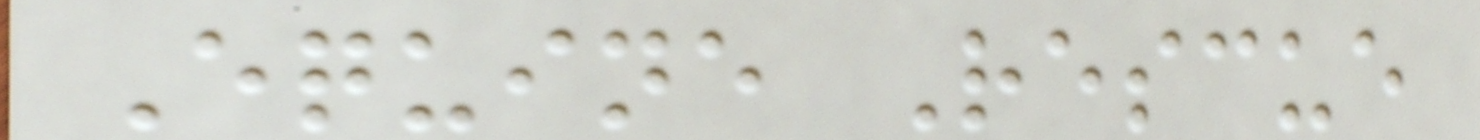Equine Rescue
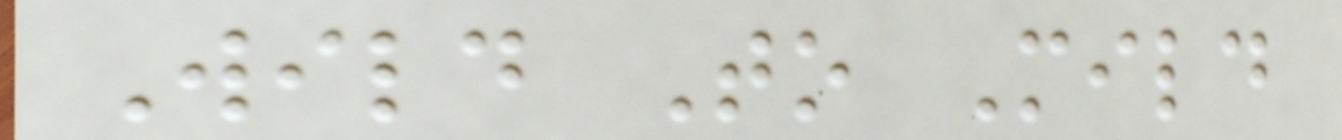Wild To Mild
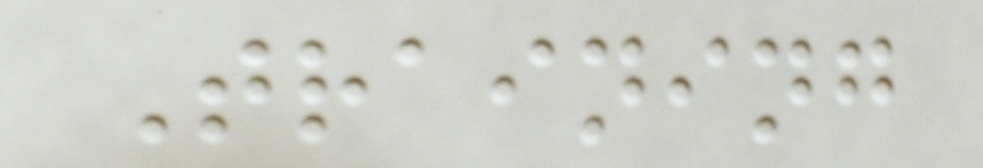Training
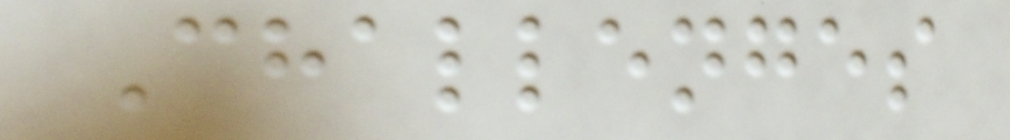Challenges
